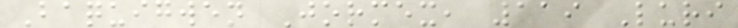Baquigwen Jormex, 119 Luri
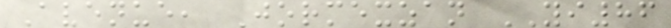Avenue, Jormexzan YI86
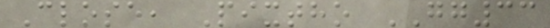Close, Pixtho GG33
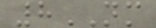8NM
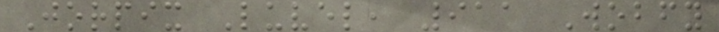Jorpix Luvel, 911 Wobfy
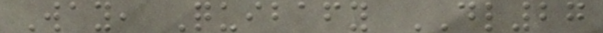Way, Quibafy DL27
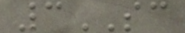3SC
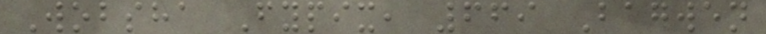Wobsha Fypix, 669 Bagwen
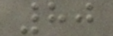80
